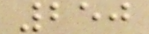250
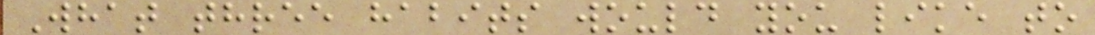What three habits would you like to
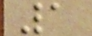1
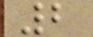2
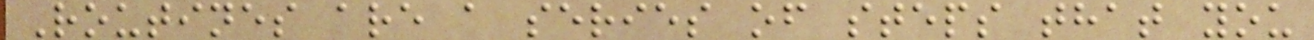Routines are a series of steps that you
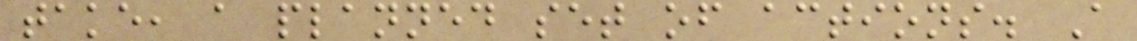take, a planned set of actions. A
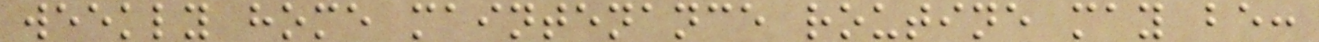weekly home maintenance routine may be:
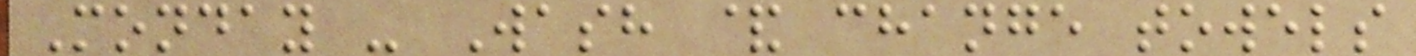Monday - Wash & change towels
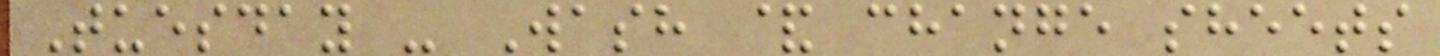Tuesday - Wash & change sheets
